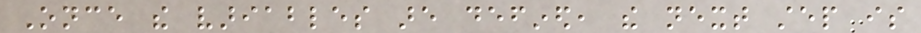Once the variables are defined, the next step is
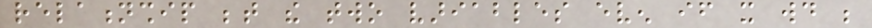relationship between the two variables even if it would be
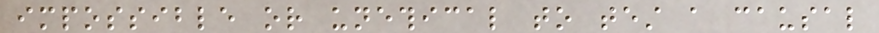impossible or unethical to test a causal
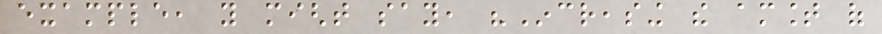example, you might say, "Increasing the amount of
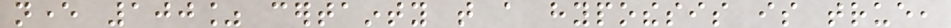never 100% certainty that a hypothesis is true,
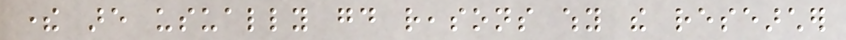there are usually good reasons why the researcher
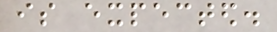is expected.
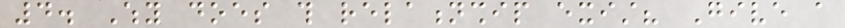4. Why does this relationship exist? Give a
